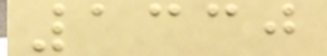1330
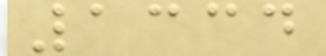1334
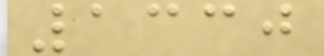1330
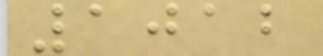1012
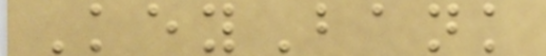KeyBank
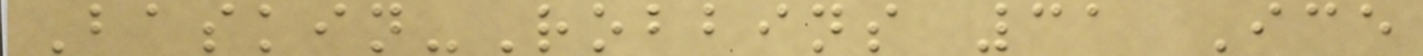Baskin-Robbins 31 Ice
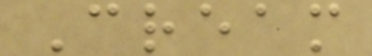Cream
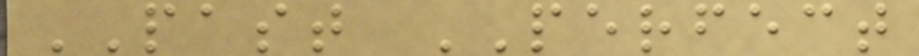PAST PERFECT
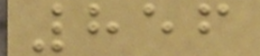856
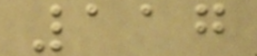117
